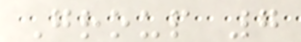Group 7
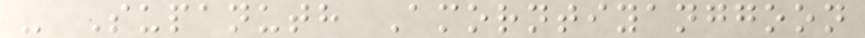- Supanuth Amorntiyanggoon
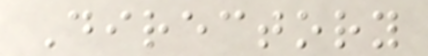Directory
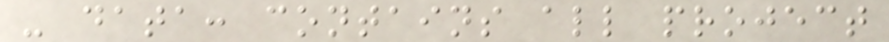- data: contains all project
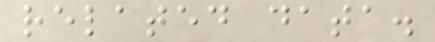related data.
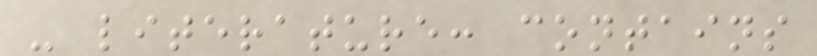- literature: contains
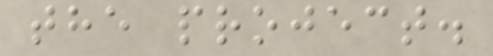the project.
